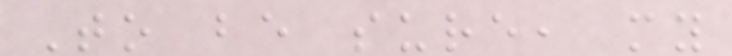To be sure, my
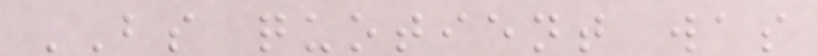BS quotient was
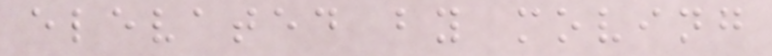elevated by moving
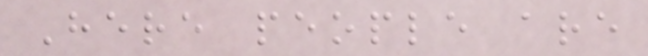Here people are
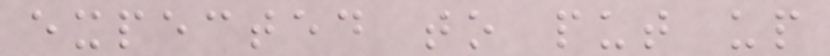expected to put up
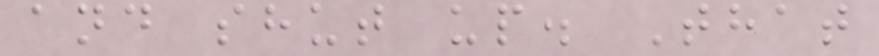and shut up. That
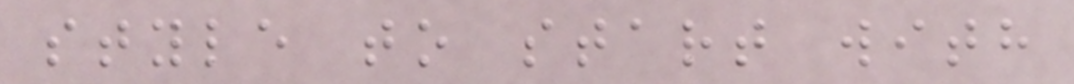style to start with
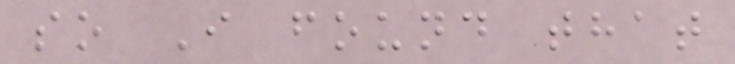so I found that
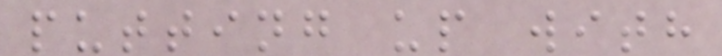putting up with
